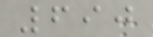690
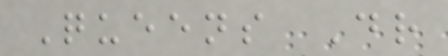Queens Dr
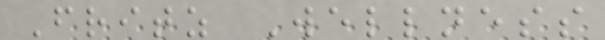Fritz Wellness
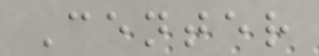Center
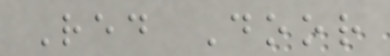Red Door
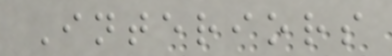Interiors
